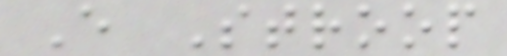E Stroop
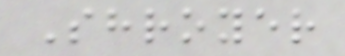Shroyer
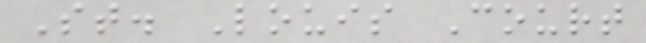St. Louis Court
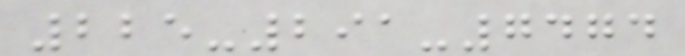225-291-7474
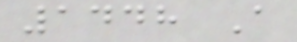1448 A
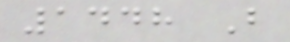1448 B
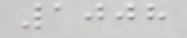1008
